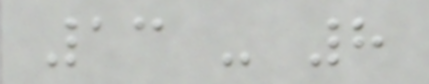13 - 8
